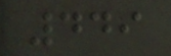449
